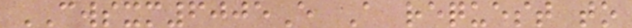CWSXM6005E A request to
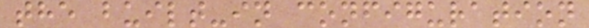the built-in configuration
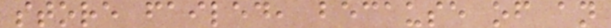store failed, because of an
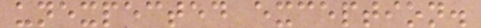unexpected exception.
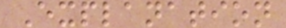Explanation
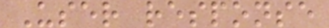User response
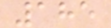185
